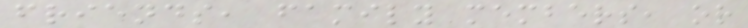friends, family members, or
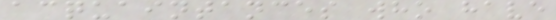acquaintances who have
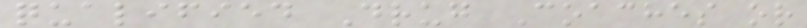qualified Drug Coaches or
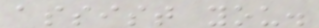assist you.
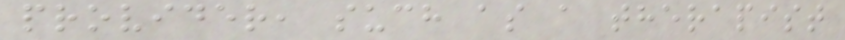provider, such as a therapist
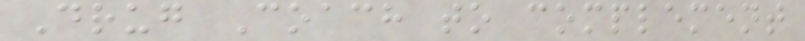Drug Coach to complement
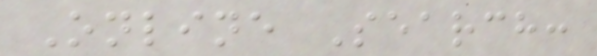Online Search:
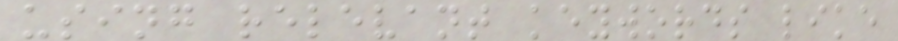using relevant keywords like
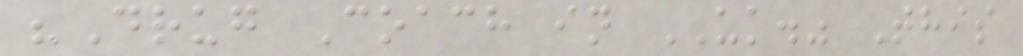"Drug Coach in UK." This
